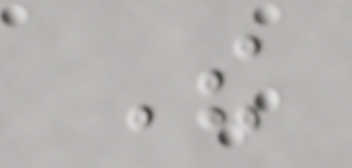The
